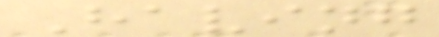Having
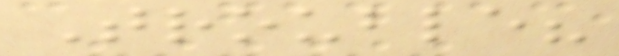Trouble?
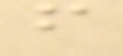f
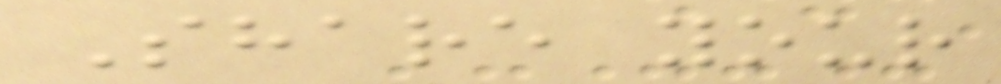Share your
